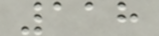118
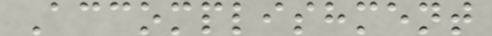Accomplishment
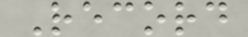Record
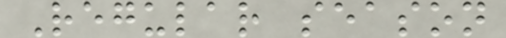Regular season
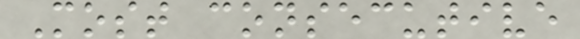Most consecutive
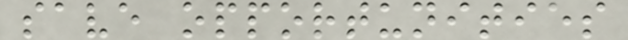save opportunities
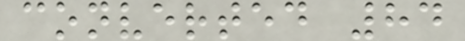converted 84
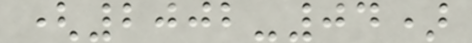(2002-04)
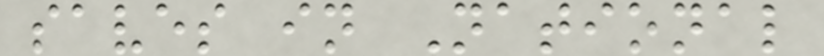saves in National
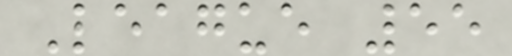League 55
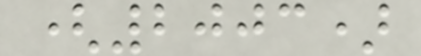(2003)
